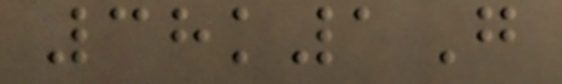38k1G
